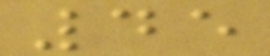45
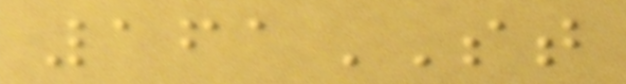161ST
